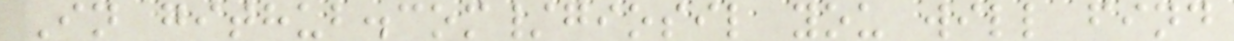In github.com/giosil you will find
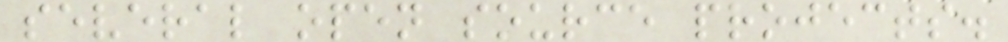several open source projects.
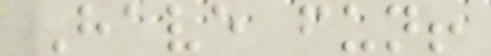Have fun!
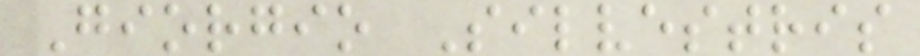Giorgio Silvestris
